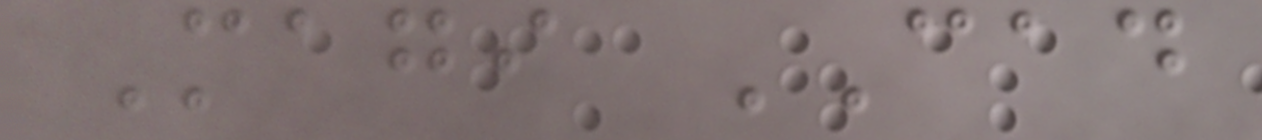Magi CAD
